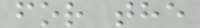for the
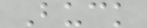Buck
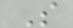S
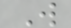W
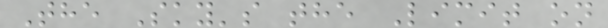The Sky's the Limit on
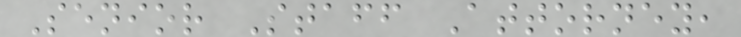Senior Staff Attorney,
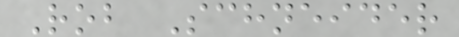Rob Schneider
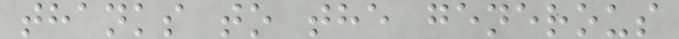thanks to the generous
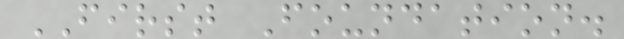FIRST Foundation.
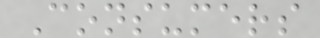Consumers
